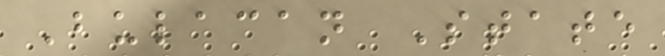Bulacan State
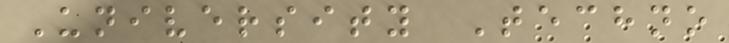University Techno
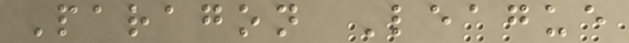Paragon League
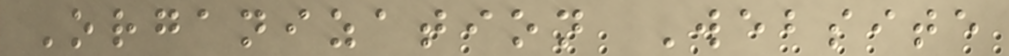Organization Website
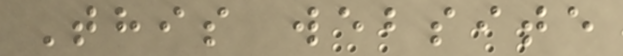This website
